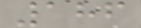186
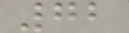72
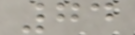74
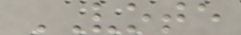VOTE
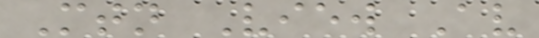Mtn View Av
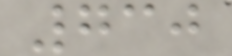730
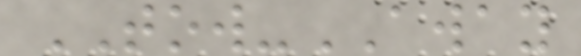TOW-AWAY
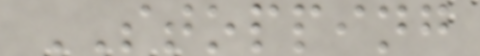STOPPING
